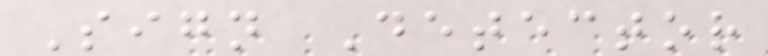Sign Detector
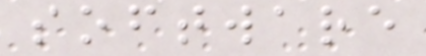software
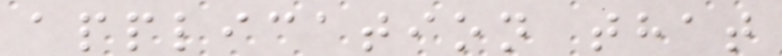application that
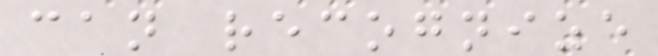can recognize
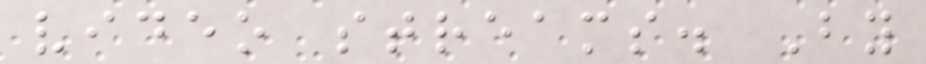video streams. By
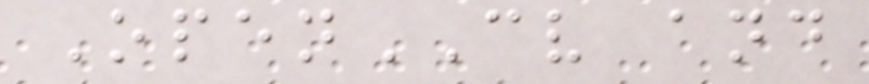OpenCV and
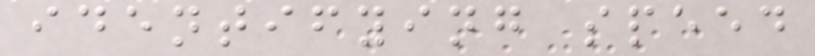identifying speed
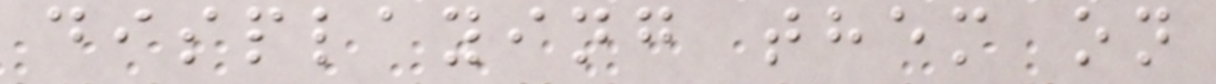displaying them on
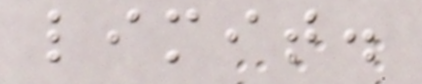limit.
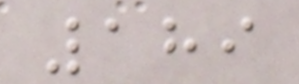189
